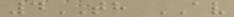4TH AV
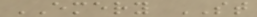EMERY ST
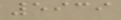5939
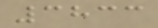3833
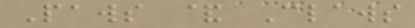Paws & Claws
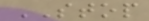STOP
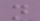n
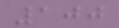100
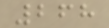268
